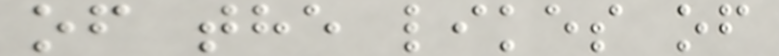of the likes of
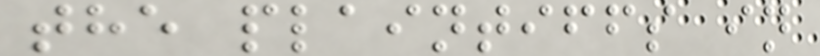the plaintiffs in
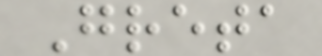Greta
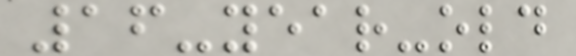16-year-old
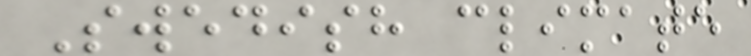Swedish climate
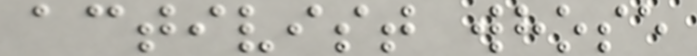activist whose
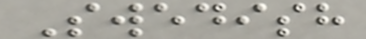Swedish
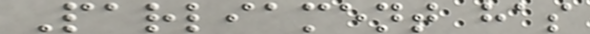Parliament has
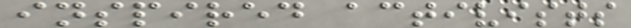inspired activists
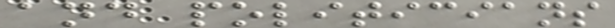and politicians
